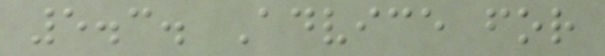5.3. Advice for
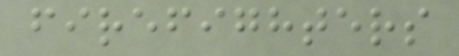firefighters
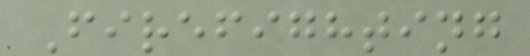Firefighting
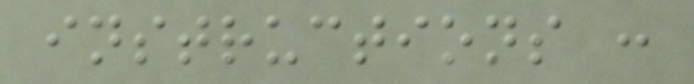instructions :
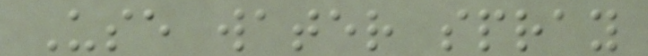Use water spray
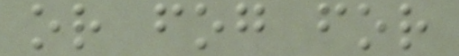or fog for
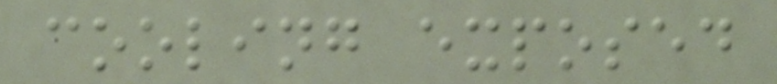cooling exposed
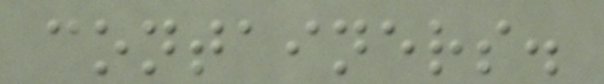containers.
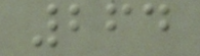264
